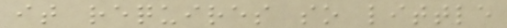it requires so little
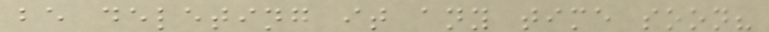be deleting it any time soon?
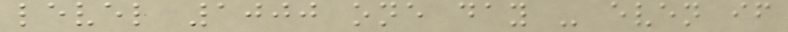level 1000 one day - even if
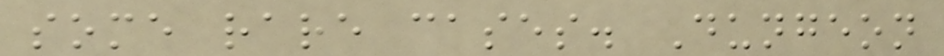some rare cases. Dungeon
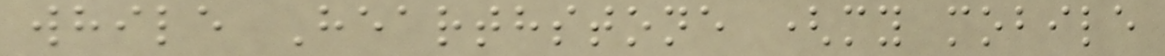while Hearthstone (my mobile
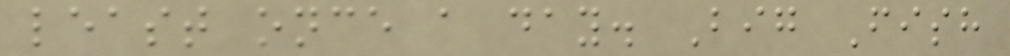least once a day. Big Fish
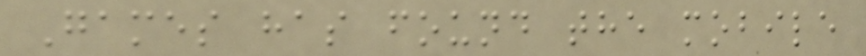Games has found the mobile
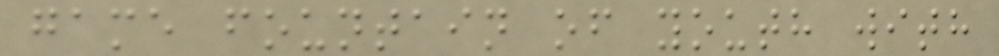game fountain of youth with
